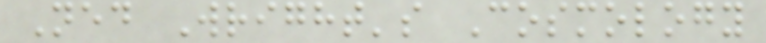Ned Wright's Cosmology
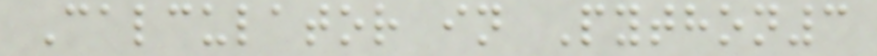Calculator in Python3
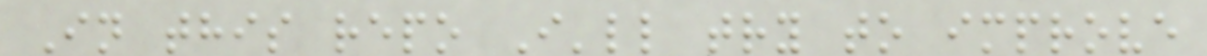In this repo I'll try to improve
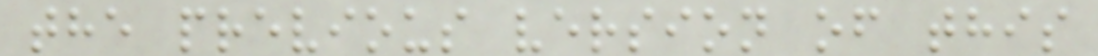the previous version of this
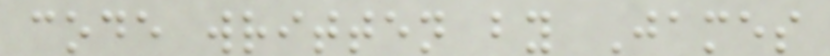code written by James
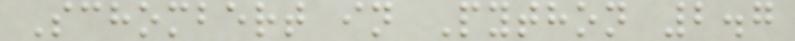Schombert in Python 2.7
